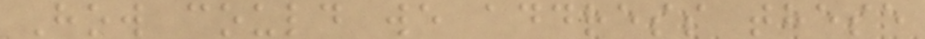How could we address these
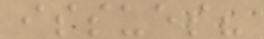issues?
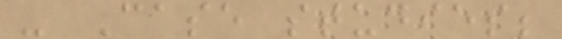- Case studies;
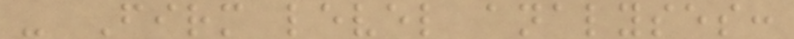- Firm level analyses:
